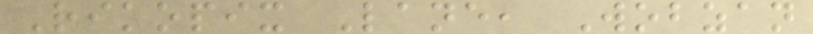Rikopix Lane, Wobzan
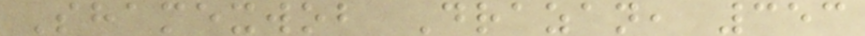Shamexwob Drazan, 353
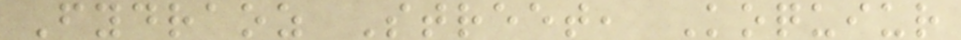Fydraoz Street, Koquiur
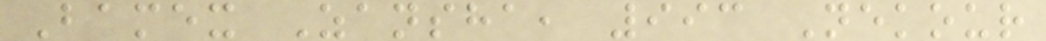Bamex Zansha, 993 Nekour
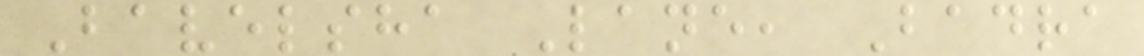Bavelsha Lane, Badra
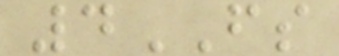4FS
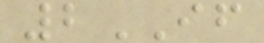2IF
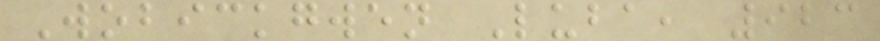Wobickgwen Luba, 923
